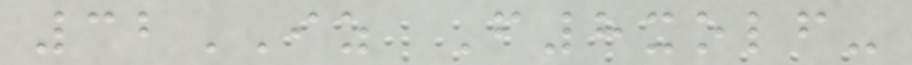32IZ F8xolf-
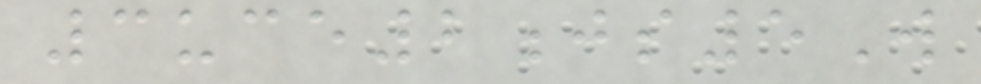3uce2js5W
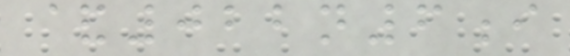&022n6i
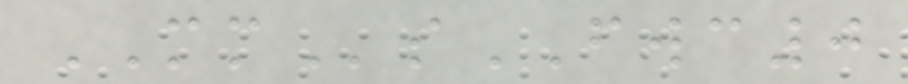MMsFWC0
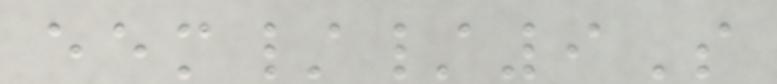eem//9S
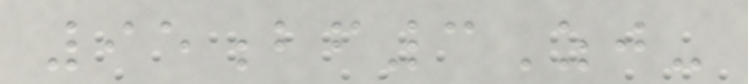95bf3Zj-
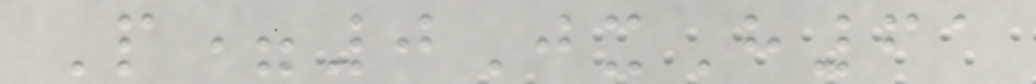P=0JxH61
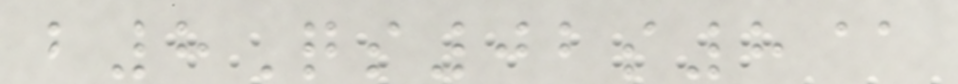b8Qs02s8@
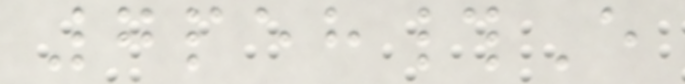7peh#E
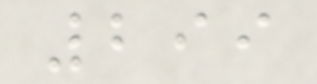299
